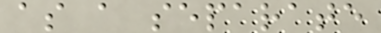as a separate
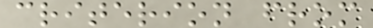criterion from
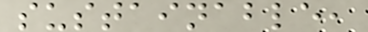sustainable,
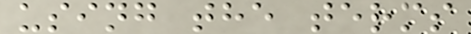using the terms
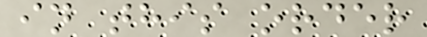in this order
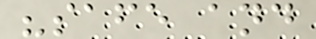"safe and
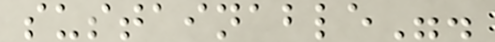sustainable".
